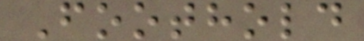Foothold
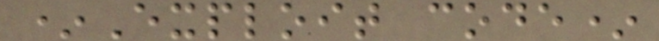*Exploit code*
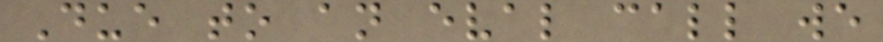Due to an eval call we
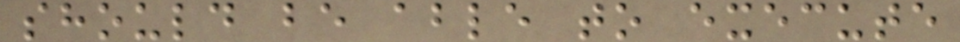should be able to execute
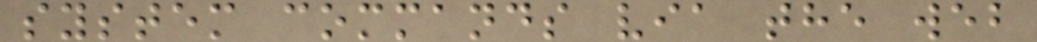system commands via the web
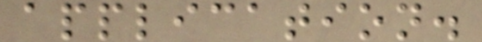application.
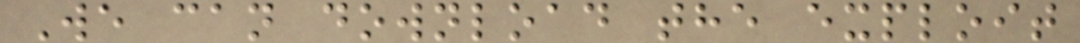We can download the exploit
